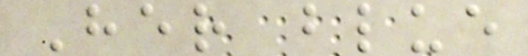Her blue
